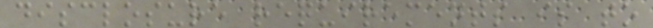disclosure requirements is to
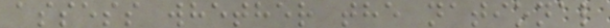assess whether the national
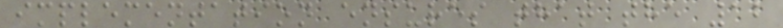implementation ensures that the 12
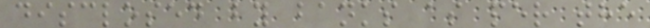disclosed by banks as per the
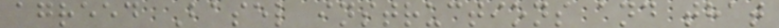agreed Basel instructions and that
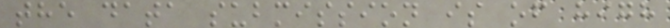the data submission is of high
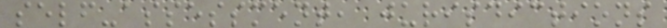self-assessment, jurisdictions
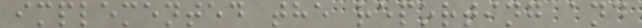implemented the reporting and
